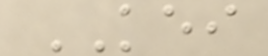KEI
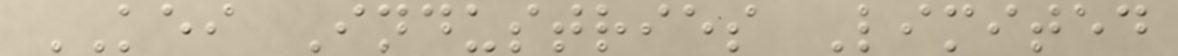KEI Industries Limited
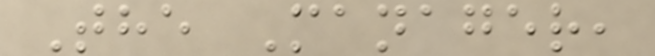The Manager,
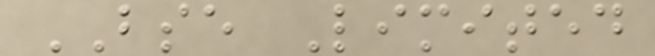BSE Limited
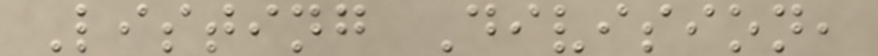Listing Division,
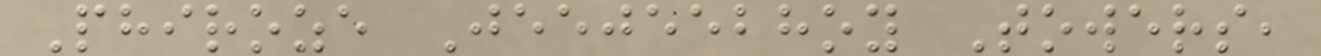Phiroze Jeejeebhoy Towers,
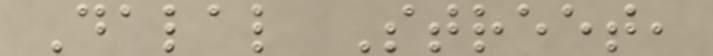Dalal Street,
